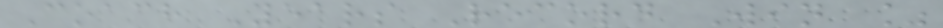Coach Years Record Win %
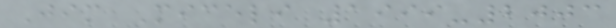Jim Miceli 1999-2003
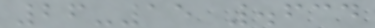26-15 .634
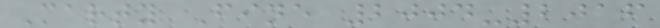Marty Fine 2004-2016
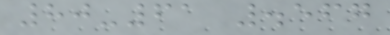80-61 .567
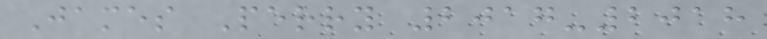James Perry 2017-2018
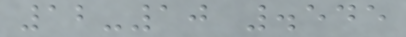12-10 .545
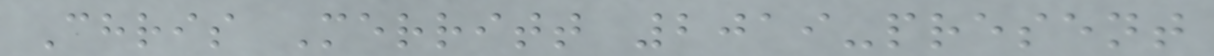Chris Merritt 2019-present
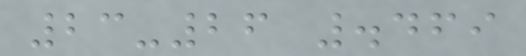23-26 .469
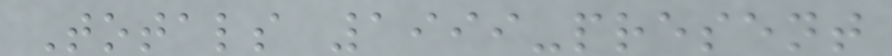Totals 1999-present
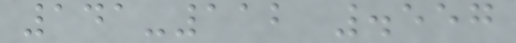141-112 .557
